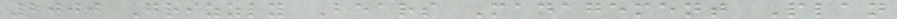2000 Grizzly Bears Management Plan
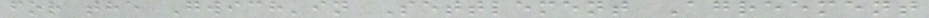for the Gwich'in Settlement Agreement
